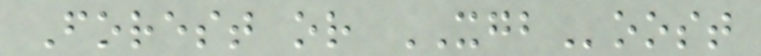Forest or XGBoost
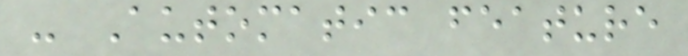- Automatic feature
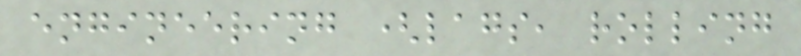engineering (lags, rolling
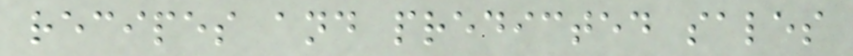recipes and predicted sales
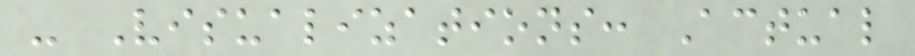- Visualizations: Actual
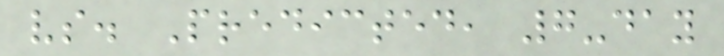vs. Predicted, 7-day
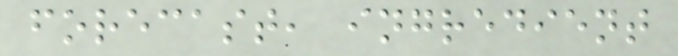forecast, ingredient
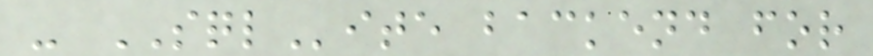- SQLite backend for
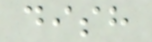dish
